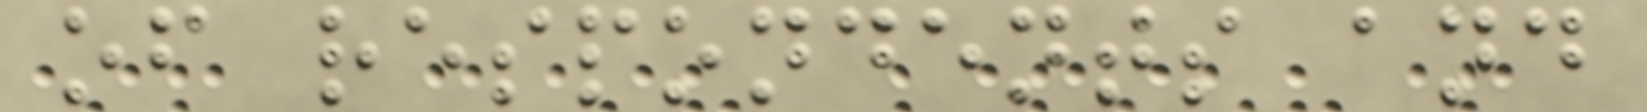of respondents and
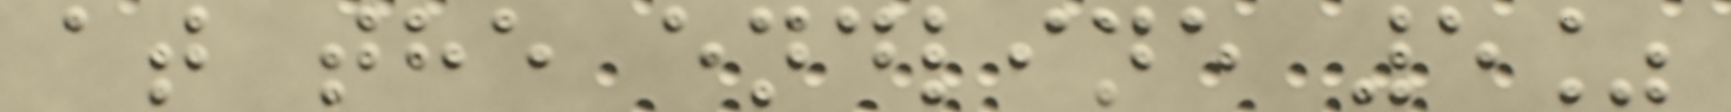at the endline 5%
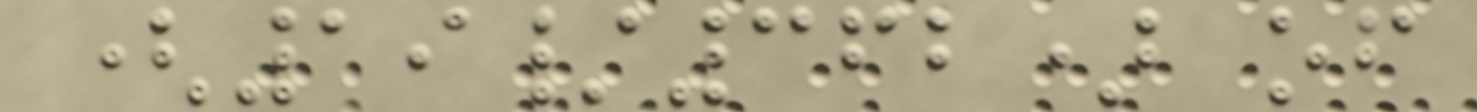(19/362) of
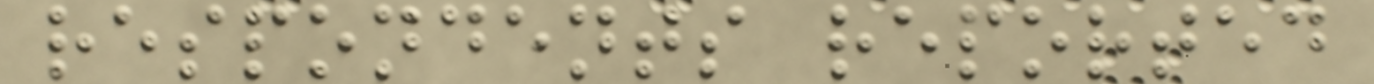respondents reported
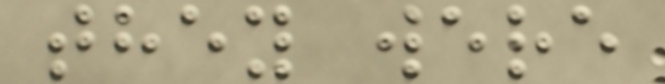they were
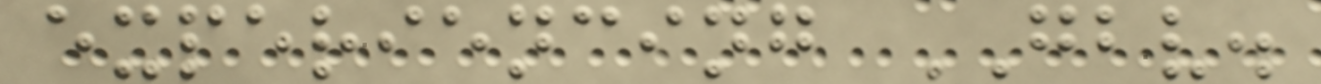experiencing GBV.
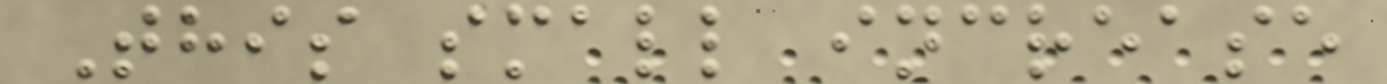This small increase
